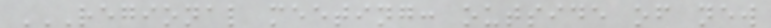REGIONAL MEETING: OUTSIDE OF NEW
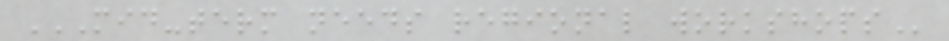MID-TERM NEEDS REGIONAL WORKSHOPS
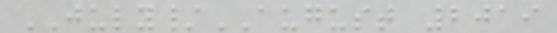JULY/AUGUST 2019
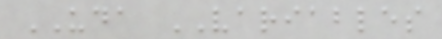UDA VARIABLES
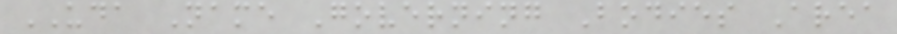UDA Name Governing Bodies Area
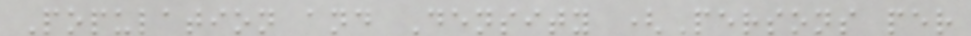Population and Density (Persons per
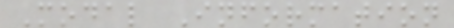Modal Information
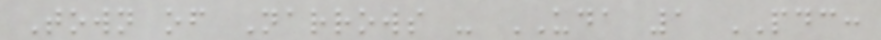Town of Narrows - UDA 1 PDC:
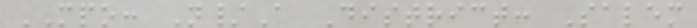MPO: N/A District: Salem
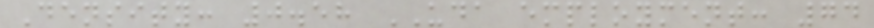Density: 0.58 UDA employment: 74
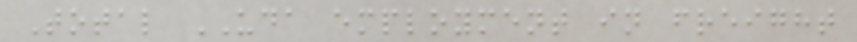Total UDA employment in freight
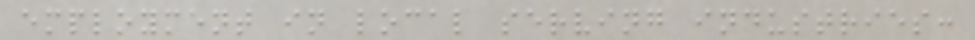employment in local serving industries:
